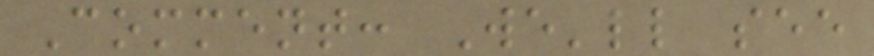Comment: We'll see
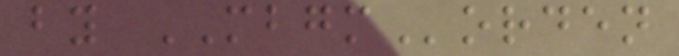by MBGMorden
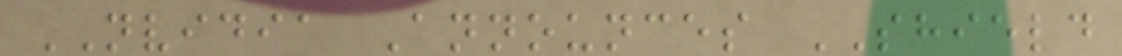NVIDIA Announces SHIELD
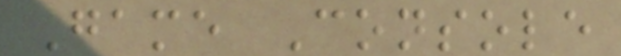Game Console
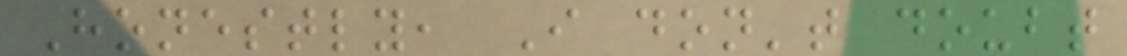Honestly, I don't doubt
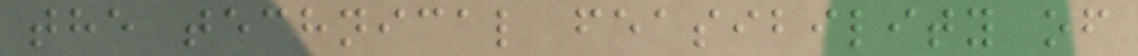the technical feasibility of
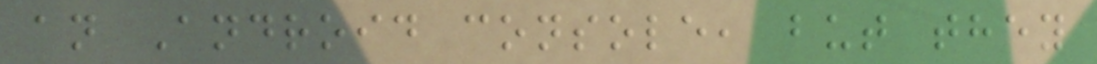an Android console, but they
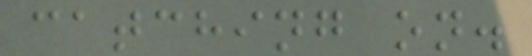catching on.
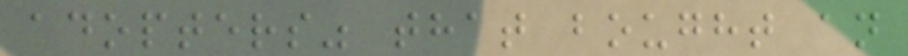adopters" that bought an
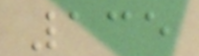135
